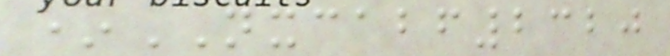*NXCABF2320
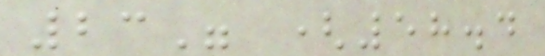23" (58.4
